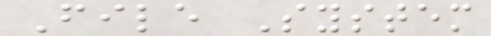File System
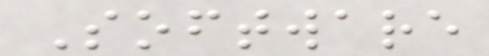Software
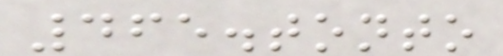465.tonto
